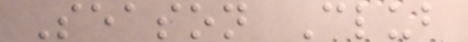Season Club
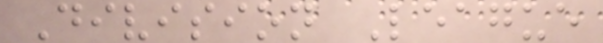Division League
